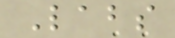Labs
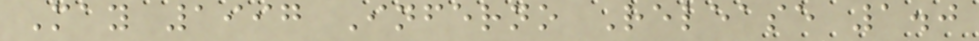May 1997 Inferno Release 1.0
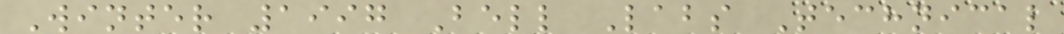Winter 1997 Bell Labs Technical
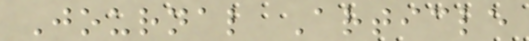Journal Article
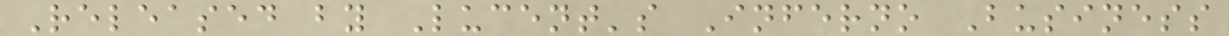Released by Lucent's Inferno Business
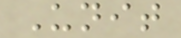Unit
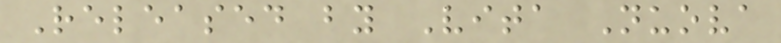Released by Vita Nuova
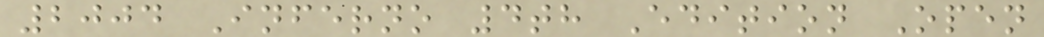2004 Inferno 4th Edition Open
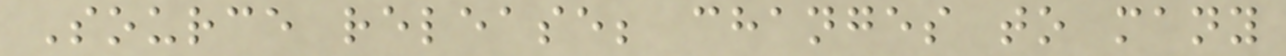Source release; changes to many
